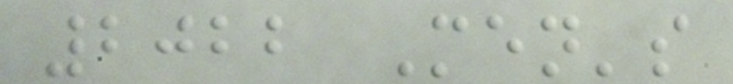2022 Men's
